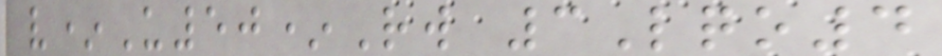v*U50*Rw 3Lqo4
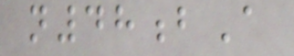n48bA
